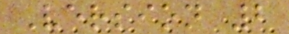Version 2
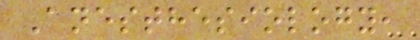Anesthesiology,
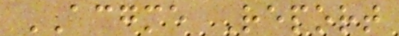ACGME Report
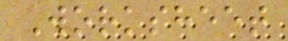Worksheet
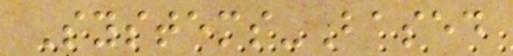Systems-Based
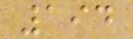194
